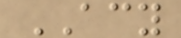ACY
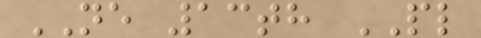NE 13th PL
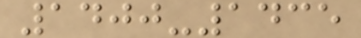1400-1435
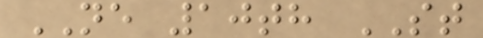NE 10th ST
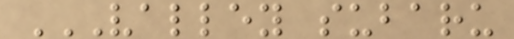VALLEY SUBARU
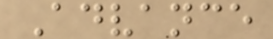Advance
